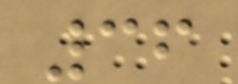36
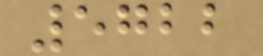5722
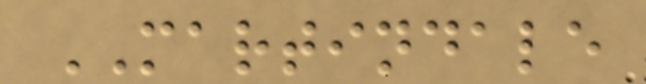MARTINDALE
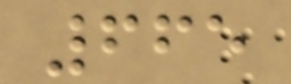665
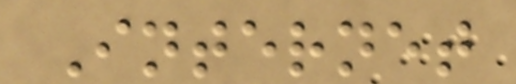Internet
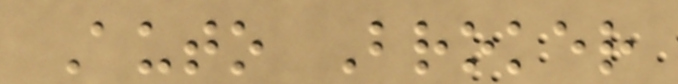Auto Broker
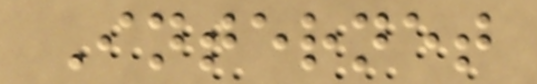Internet
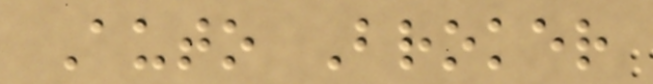Auto Broker
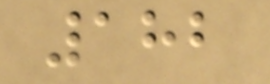182
